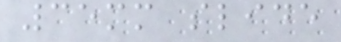35mm slide
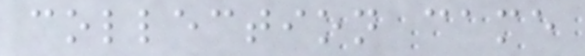collection came
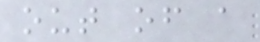out of a
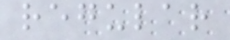regular
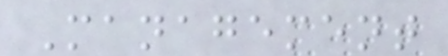Management
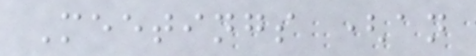Meetings (an
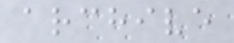archive
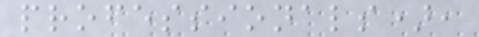professionals),
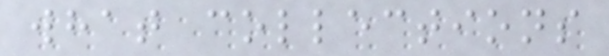what collections
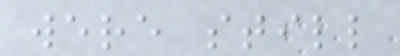were still
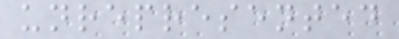unrepresented
